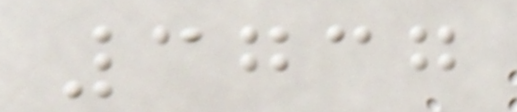3737
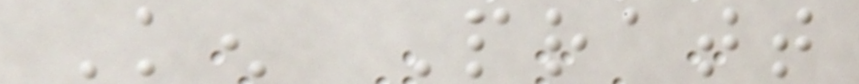Ken Pratt
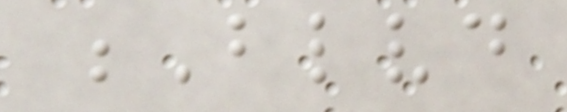Blvd
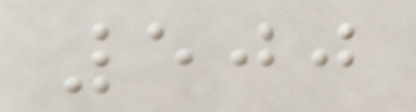500
